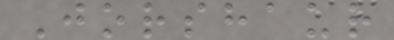Jorshaur
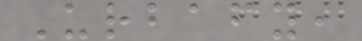Urbafy,
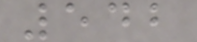542
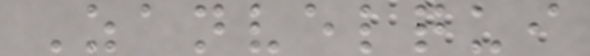Zanvelqui
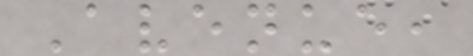Avenue,
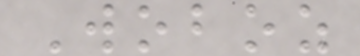Woboz
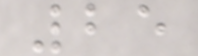25
